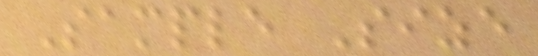Sample Size
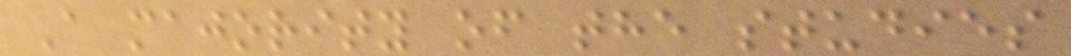A majority of the studies
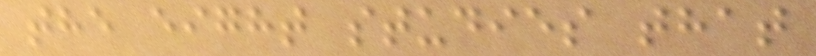the eight studies that
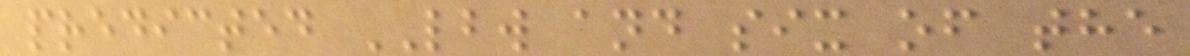predicted LBW and six of the
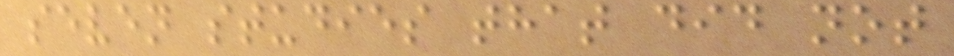seven studies that did not
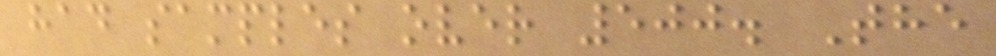had samples over 500. The
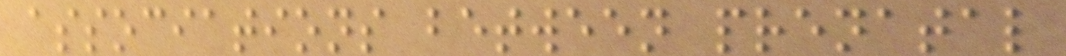associations between prenatal
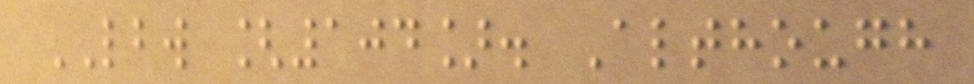LBW [104]. Although
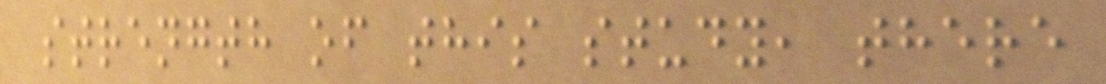strength of this study, there
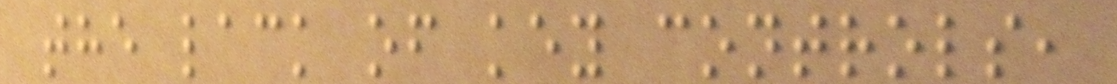the lack of key controls,
